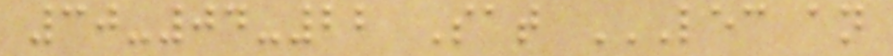30-04-22 Sat LEC AN
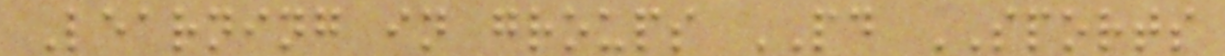Learning in groups PD SPORTS
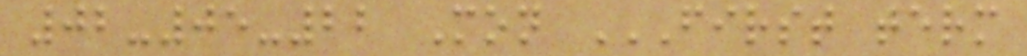02-05-22 Mon FIRST TERM
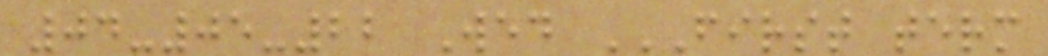04-05-22 Wed FIRST TERM
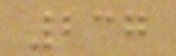237
